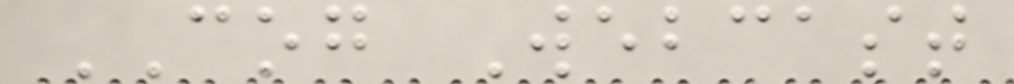COG Webcast
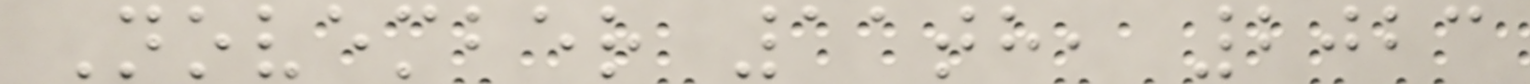November 11th, 2023
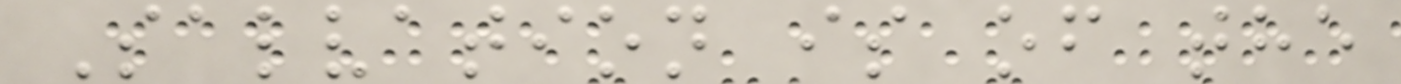Salvation is of the
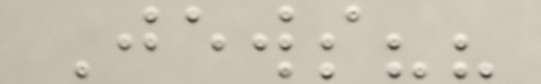Jews??
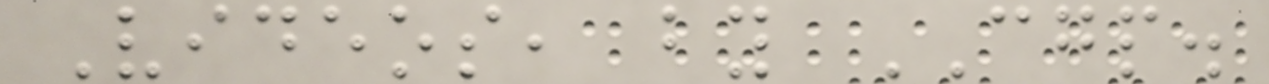Videos, by CGP.
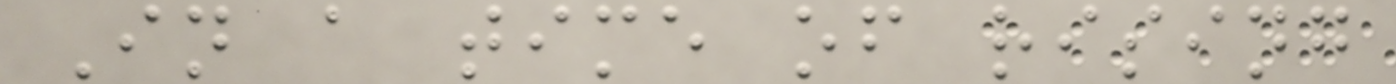In a time of rising
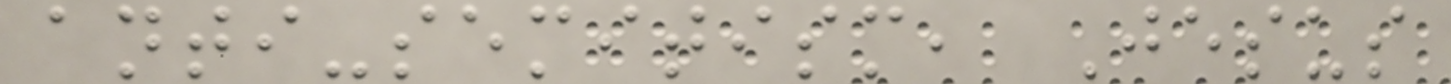anti-semitism, Jesus
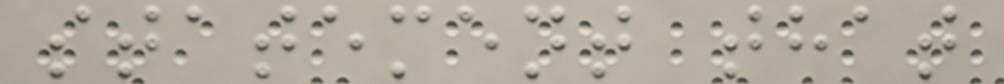statement that
